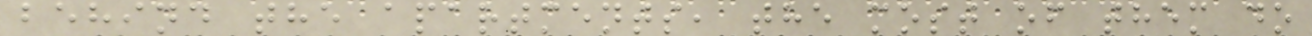behind the apartments, the most of them do
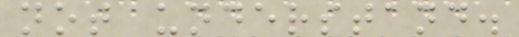not understand.
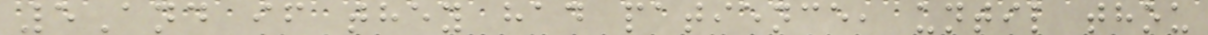5And if they had patience, until thou
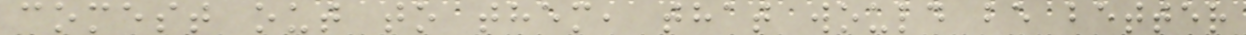comest out to them, that would be better
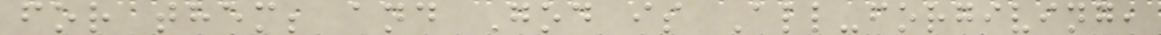for them; and God is All-forgiving,
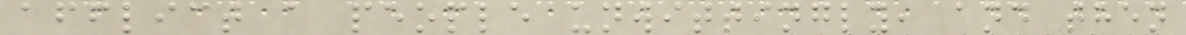afflict a people unwittingly, and then
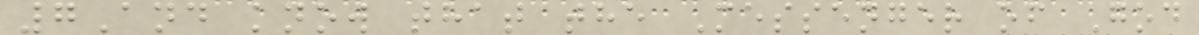7And know that the Messenger of God
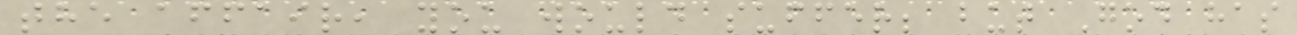the affair, you would suffer; but God has
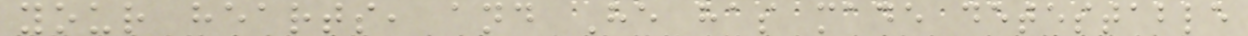your hearts, and He has made detestable
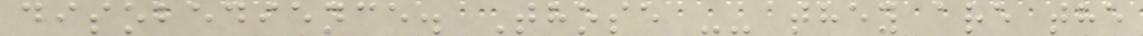disobedience. Those -- they are the
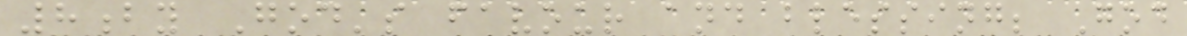8by God's favour and blessing; God
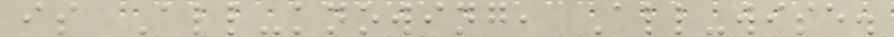is All-knowing, All-wise.
